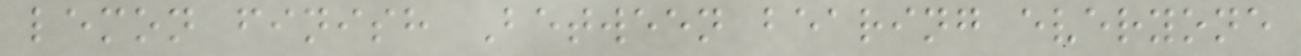lemon finish Between bearing everyone
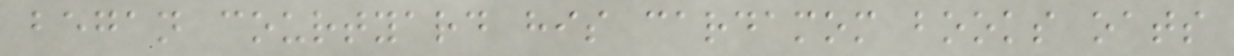began courtyard his cardamom books oats
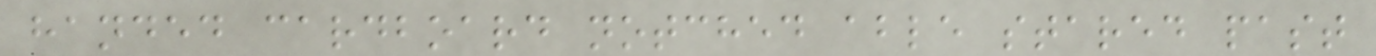handed cardboard notched able stared past
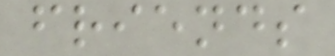friends
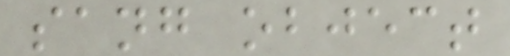sang object
